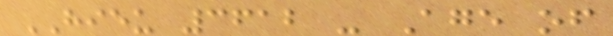HIEU 3612 - Age of
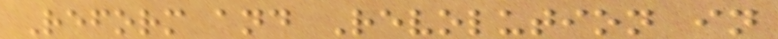Reform and Revolution in
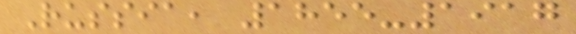Russia, 1855-1917
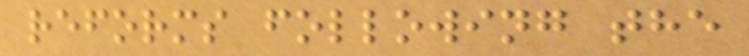reforms following the
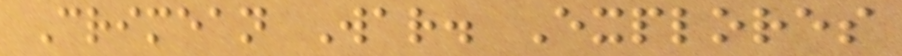Crimean War. Explores
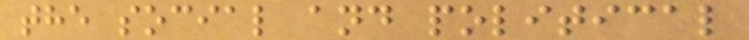the social and political
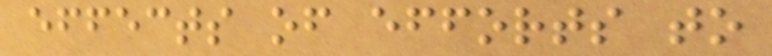effects of efforts to
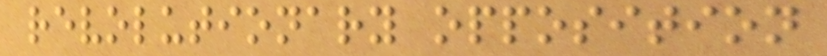revolutionary opposition
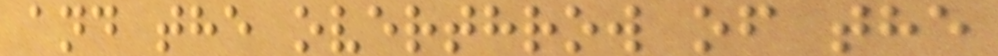and the overthrow of the
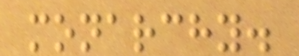monarchy.
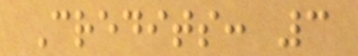Credits: 3
